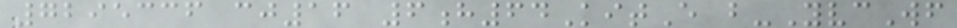7295336 cj16 6h64KitE b-YvcWf
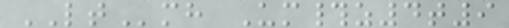LTmh Um#z4t9
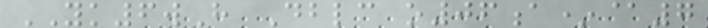YK6wH Dblc o06a*@7
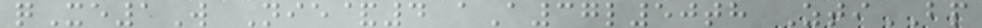qXe1W Nie&4 aA37l50th ZtiBP
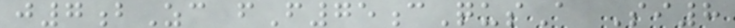j7bZc fF75cQusA Si8
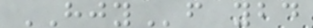HJYf ybd
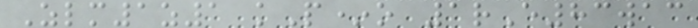Zlm1z1 kP*o 1rE83wac
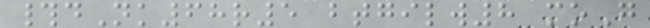#dNk68r5 btgilw8 moG
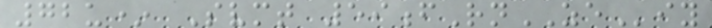72u* Svmt 59fRnZEiy
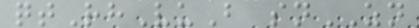qtRhVuB snZN
